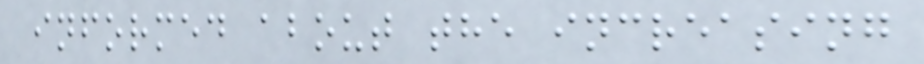informed about the increasing
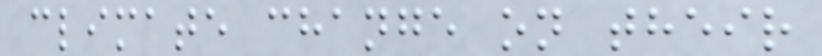climate change on their
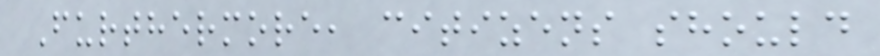Furthermore, citizens should
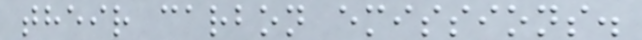their carbon emissions.
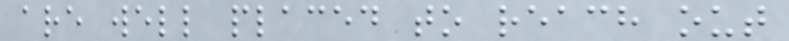are well placed to reach out
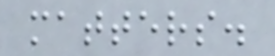matters.
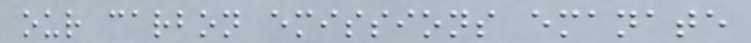our carbon emissions emanate
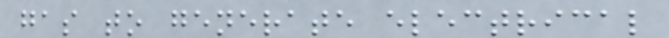gas to generate electrical
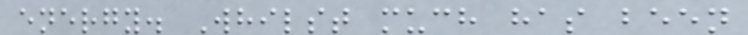energy. Whilst much has been
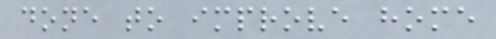done to improve home
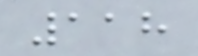118
